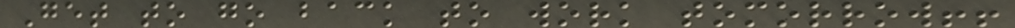Get to go back to work tomorrow!!
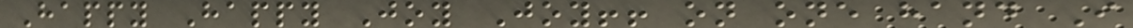Happy Happy Joy Joy!! on one hand I
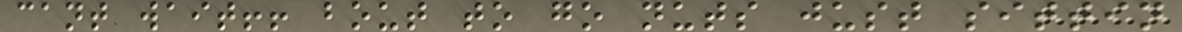cant wait!! bout to go nuts just sittin
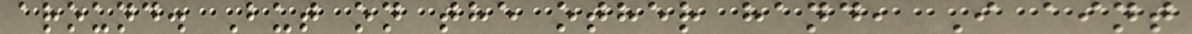around. But on the other hand, I aint
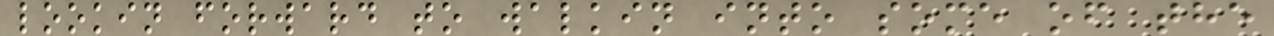lookin forward to walkin into some of the
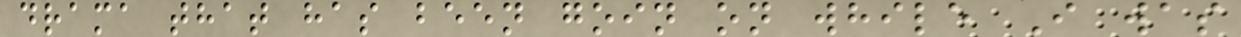drama that has been goin on while I was
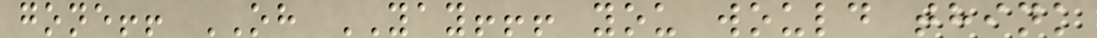gone!! OH YAY!!! you would think
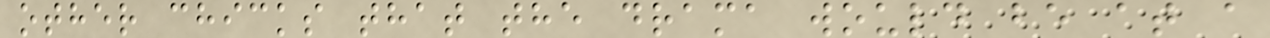other chicks that the drama would be at a
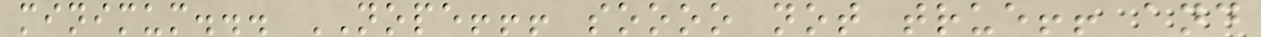minimum... NOPE!!! soooo not true!! and
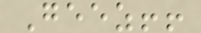Geez!!
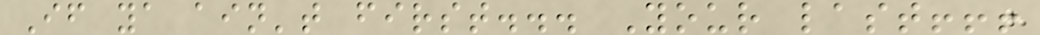If ya ain't first... Your last!!!
